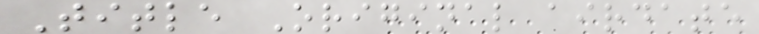Title Original airdate
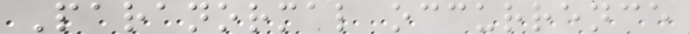Paranormal occurrence
